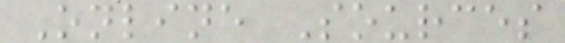Online Sources
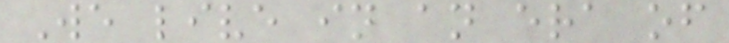We live in an era of
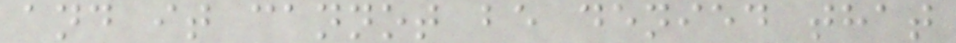and it cannot be denied that
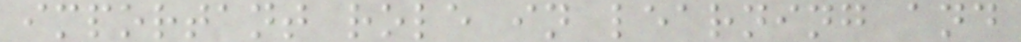important role in learning and
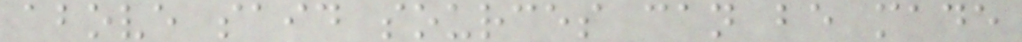above said sources can be made
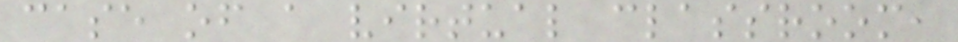case of a virtual classroom,
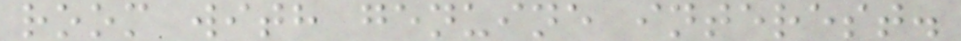room with genuine interest.
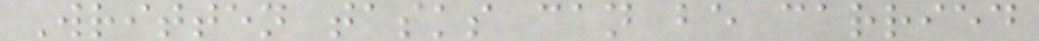Written tasks can be carried
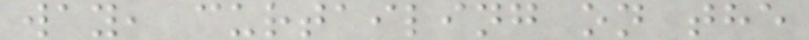way, curtailing on the
